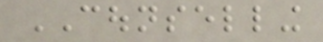COUNSELLING
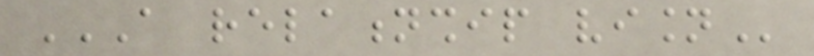A RELATIONSHIP VISION
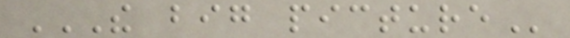THE BIG PICTURE
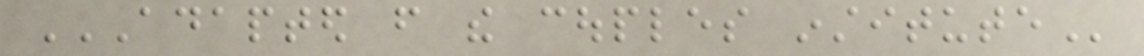ADAPTED FROM THE COUPLES INSTITUTE
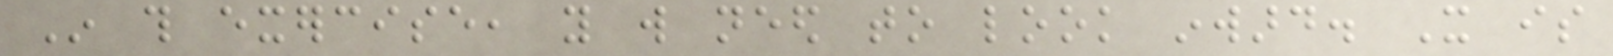In this exercise, you will need to look inward. It is
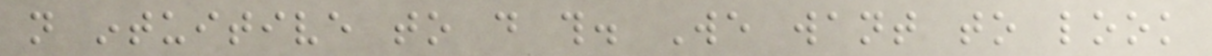not intuitive to do this. We want to look
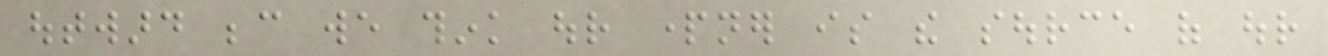outward because we think our partner is the source of our
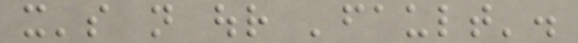it's not our 'fault'.
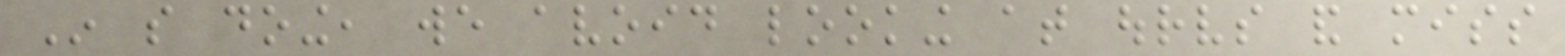In so doing, we avoid looking at ourselves and miss
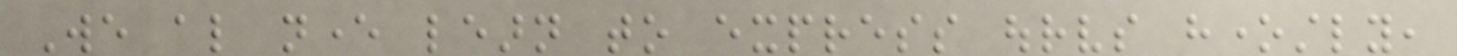We also never learn to express ourselves honestly,
